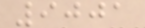9001
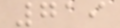719
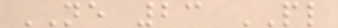NE 23 PL
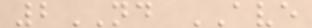2ND AVE
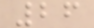26
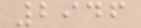2946
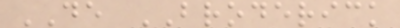DE BRODERICK
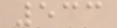533
